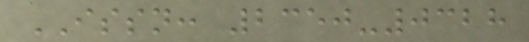ISSN: 2350-0328
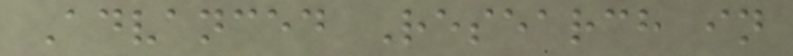Advanced Research in
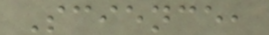Science,
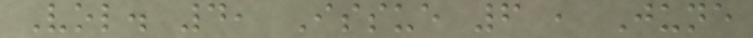Vol. 4, Issue 6 , June
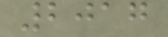2017
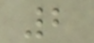2
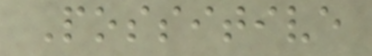Possitive
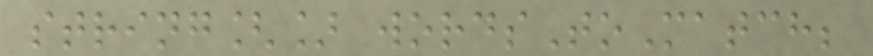string[] wordsToMatch;
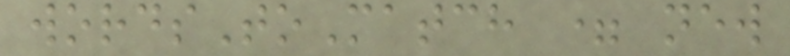wordsToMatch = new
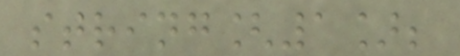string[1];
